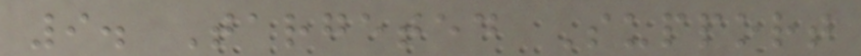9. Targeted Support
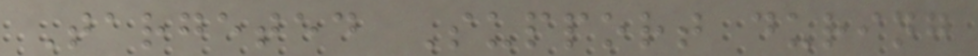Targeted Support during
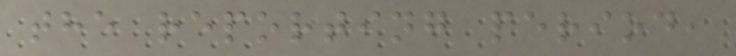the reporting period,
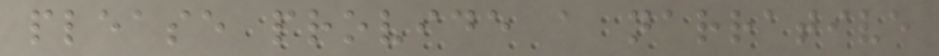please provide a narrative
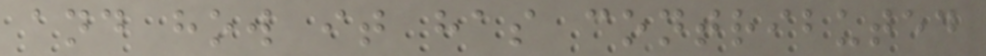and how it has contributed
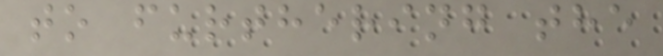to furthering the
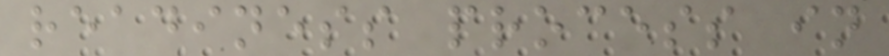readiness process in
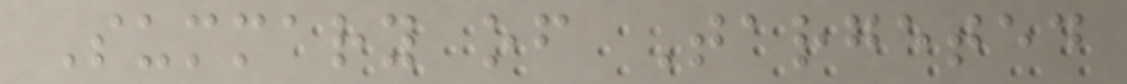Summary of Targeted
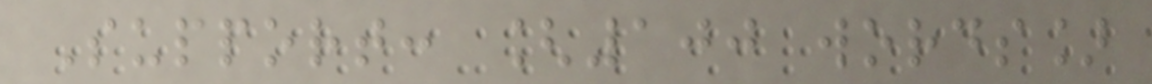Support: [100 words]
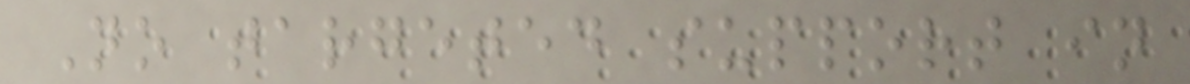No targeted support in
